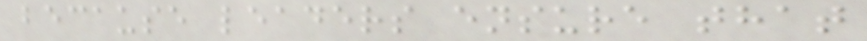because leaders ensure that
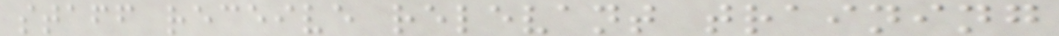staff receive relevant training
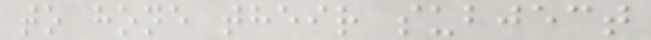to hone their subject
